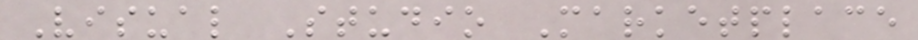Visual Studio Marketplace
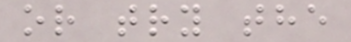or try the
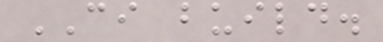CI build.
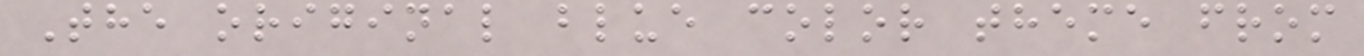The original blue color theme from
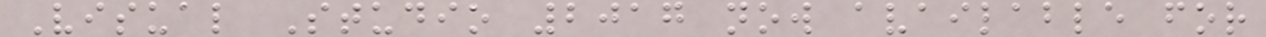Visual Studio 2017 now available for
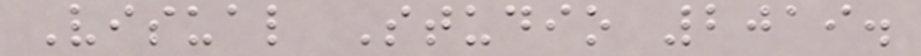Visual Studio 2019.
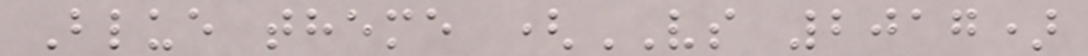Blue theme (VS 2017)
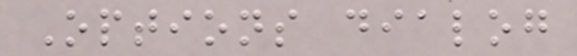Options dialog
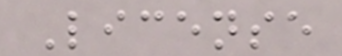License
